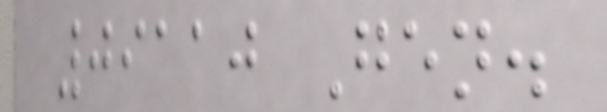09110 Gen.
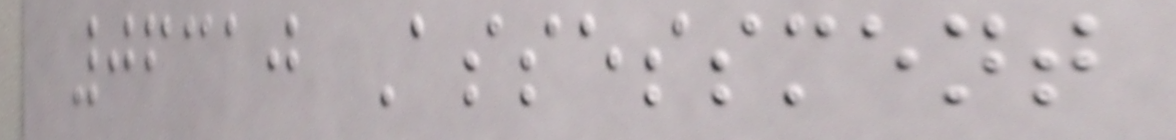06310 Assessment
